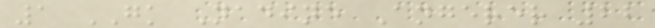1 GK Nadine Angerer 22
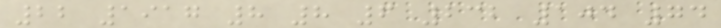22 1917 8 8 6 232 104 74
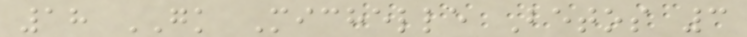18 GK Michelle Betos 3
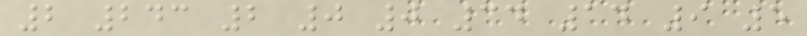2 243 2 0 0 34 14 9 5
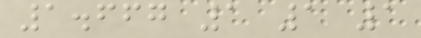1.667 1 1 1
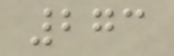273
